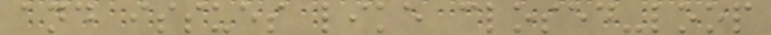and issues like closed-loop
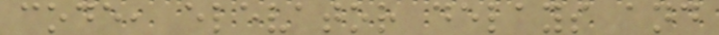code, elevator delays and
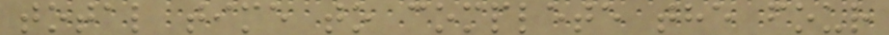total time to complete the four
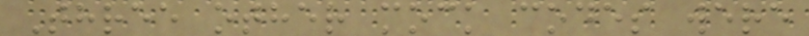Three other mock codes were
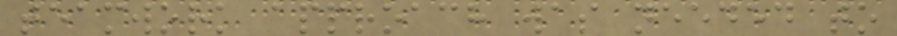teamwork approach was needed to
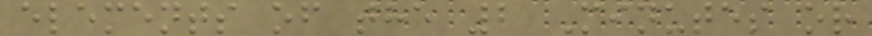elements of the 2 Minutes or
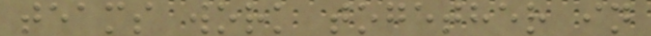teams work together in
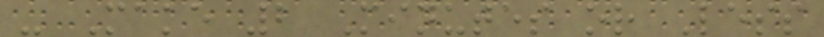- Make 2 Minutes or Less
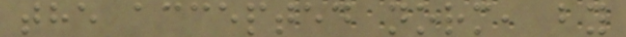the accepted norm, by
